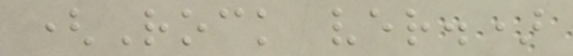(Rock ver.)
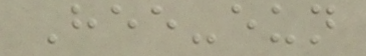Hee-eun
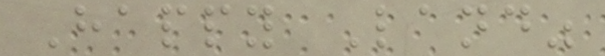Happy Land"
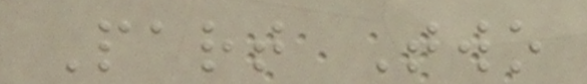Part Two
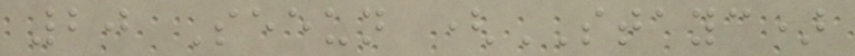20 Seeun (STAYC)
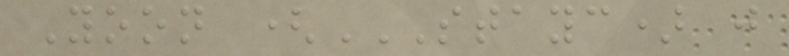Yoon (STAYC) J
